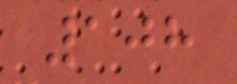108
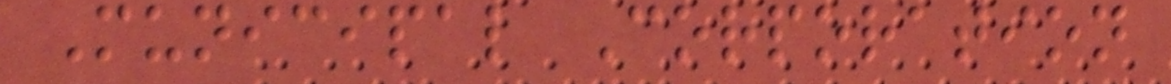Municipal Corporation
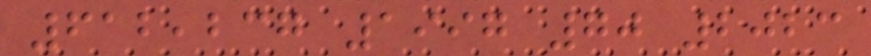612,237 1997 70 2023
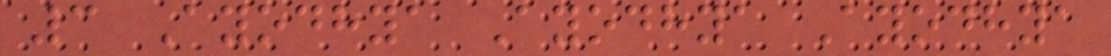3 Ayodhya Ayodhya Ayodhya
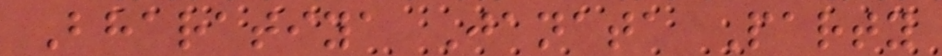Bharatiya Janata Party
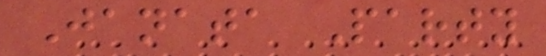Janata Party
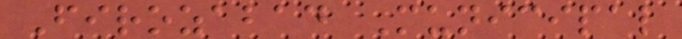Firozabad Municipal
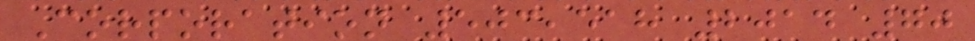Corporation 503,518 2014 70
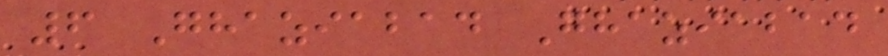6 Ghaziabad Ghaziabad
